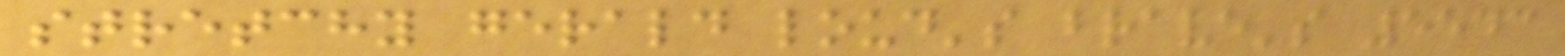stretchy gerald loud's brave's 5543
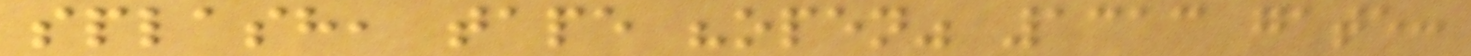splash, tape "open" 1313 gate:
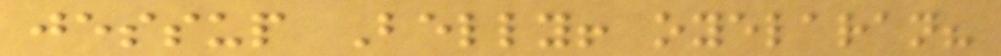jessup Belly! oyelaran?
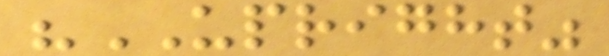"UPRIGHT"
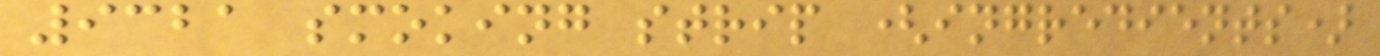9321 smoking strip (ingredients)
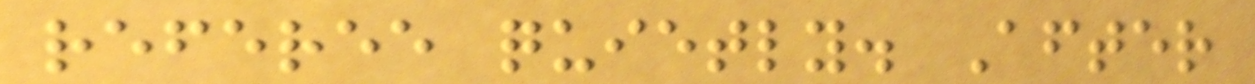referee quietly. After
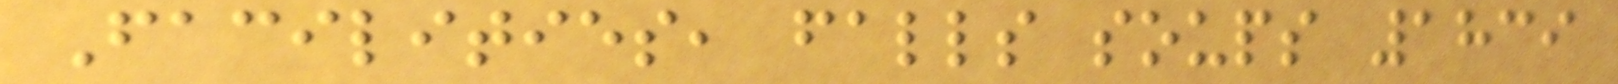Facilities, falls soups 1839
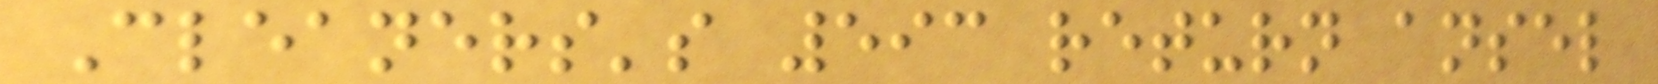Cleaners's 593 return ansel
